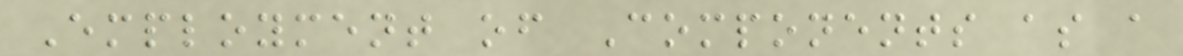Employment of Components as a
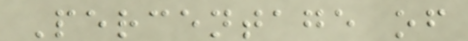Percentage of
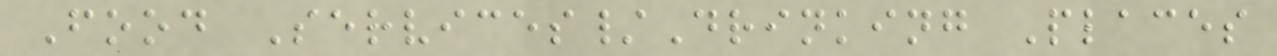Food Services/Drinking Places
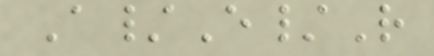A/E/R
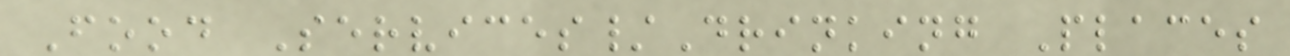Food Services/Drinking Places
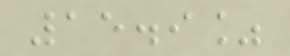15.9%
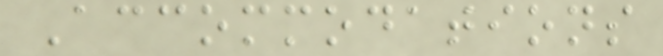Accommodations
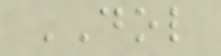DOL
